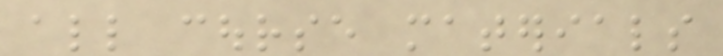all course materials
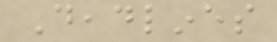Deadlines
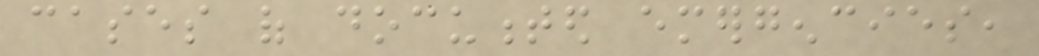cases of documented emergencies,
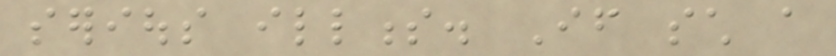serious illness. If such a
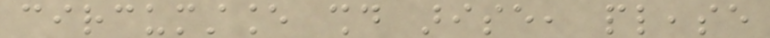circumstance should arise, please
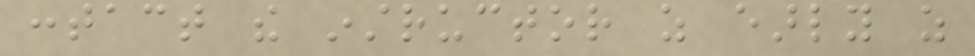contact the instructor as early as
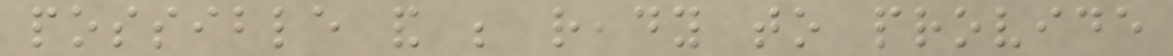possible and be ready to provide
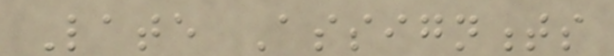Late Assignments
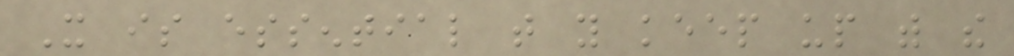It is essential that you keep up with the
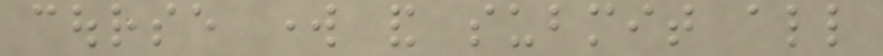course work and submit all
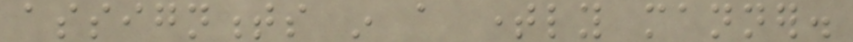assignments in a timely manner.
